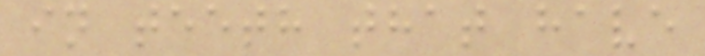in teeth that have
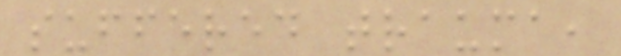suffered trauma,
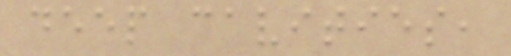deep cavities,
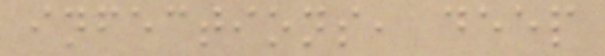infections, deep
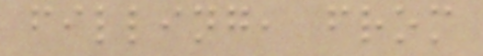filling, from
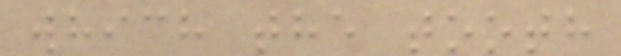which the tooth
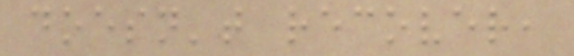doesn't recover,
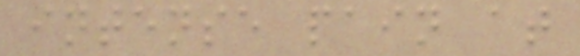intense pain at
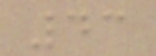43
